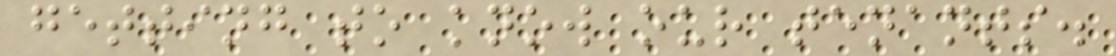getting to know our tenants.
